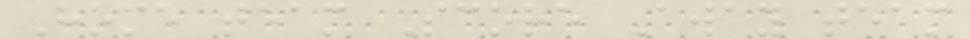Home team Score Away team
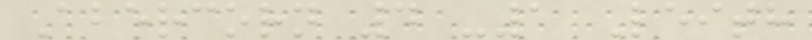Abercorn 4 -1 Leith
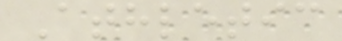Athletic
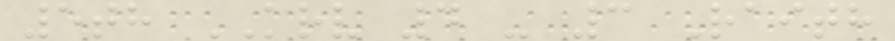5th KRV 4 - 3 Raith
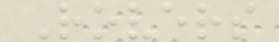Rovers
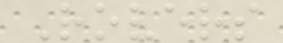Rovers
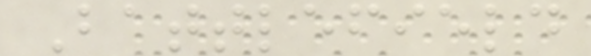Battlefield
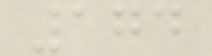174
